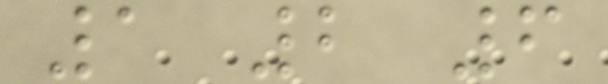1 2 6
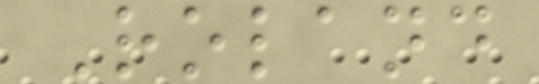Roland
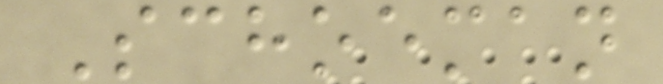Schoeman
